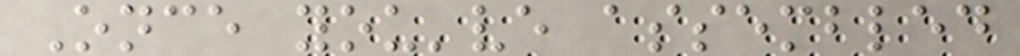Once you've assembled
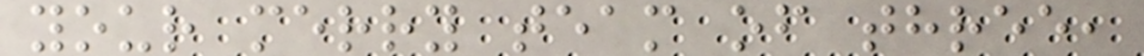your merry team of three,
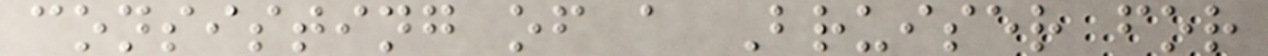consisting of a Bruiser for
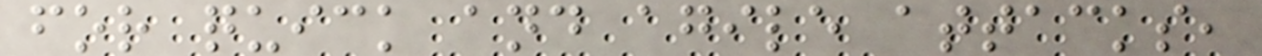for quick and agile attacks,
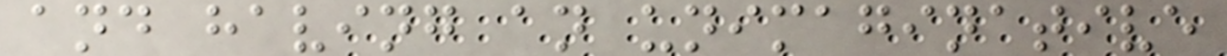and having an unimaginative
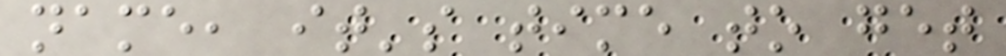name, it's time to get
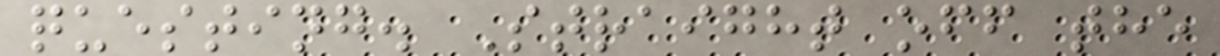questing. Straight off the
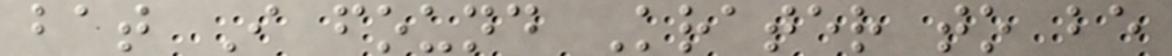bat I found Krater to be
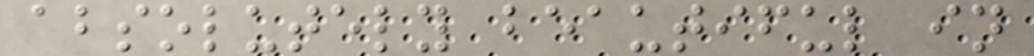absolutely beautiful in
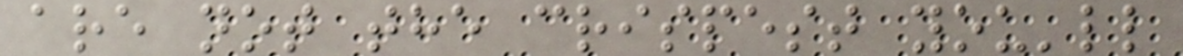are not the crispest you'll
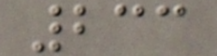233
